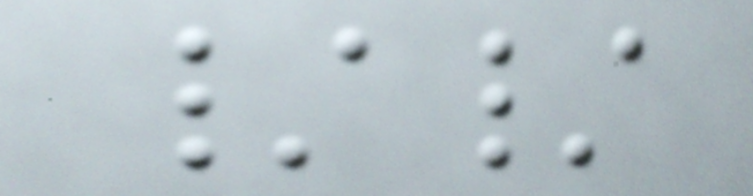//
